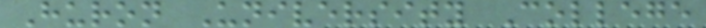Huron University College
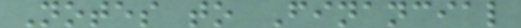Notes to Financial
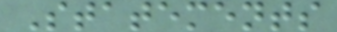Statements
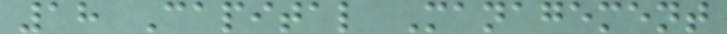18 Capital Management
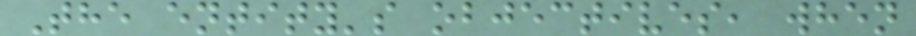The entity's objectives, when
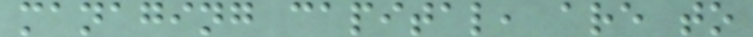managing capital, are to
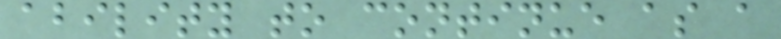ability to continue as a
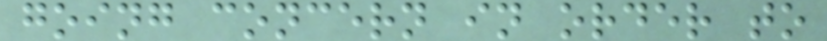going concern in order to
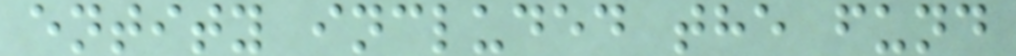entity included the fund
